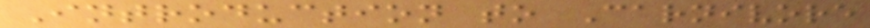Introduction to Carnivore
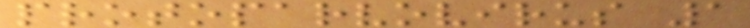protoparvovirus 1
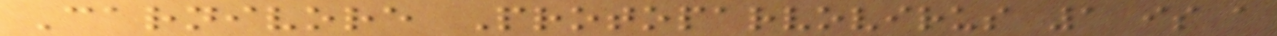Carnivore Protoparvovirus 1 is a
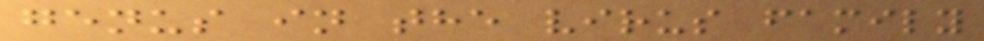genus in the virus family
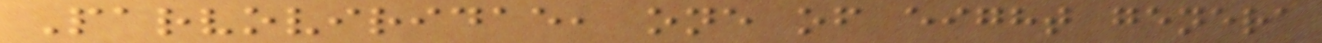Parvoviridae, one of eight genera
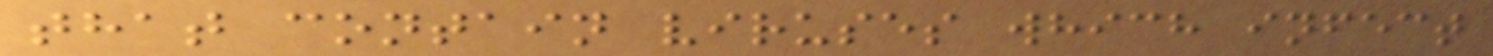that contain viruses which infect
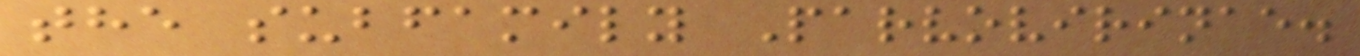the subfamily Parvovirinae.
